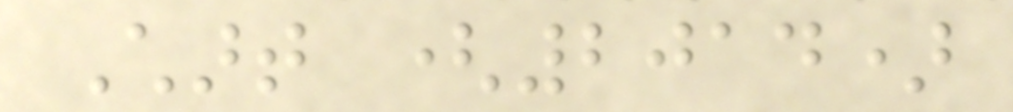Chart (2014)
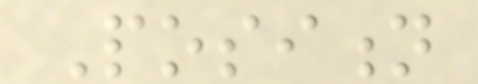Position
